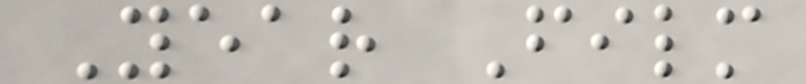Year Film
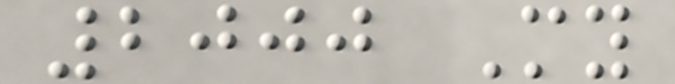2000 My
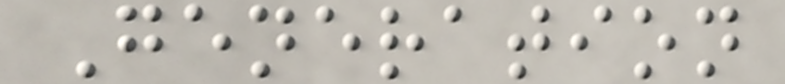Generation
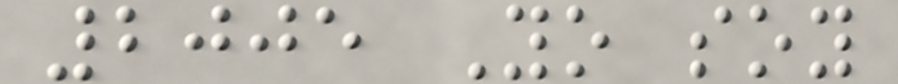2005 Yo soy
